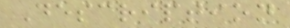Description
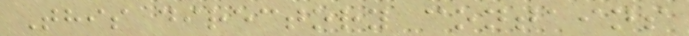This directory contains
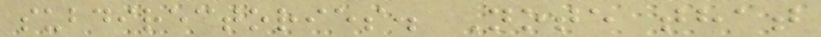subdirectories. Note that
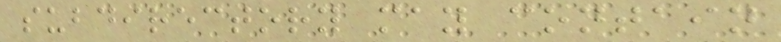subdirectory may contain
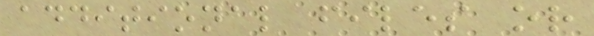additional files or
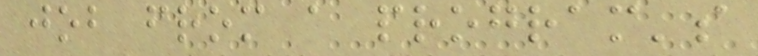job from a program's
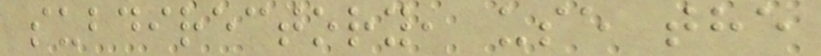subdirectory, use the
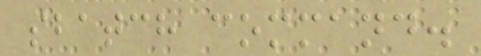sbatch command.
